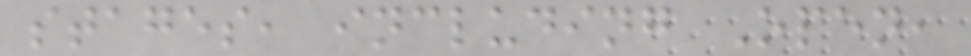stages, including Open,
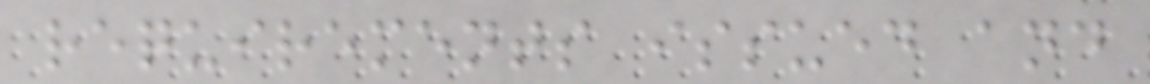requirements issued and
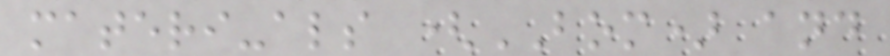materi-als (BOM) and
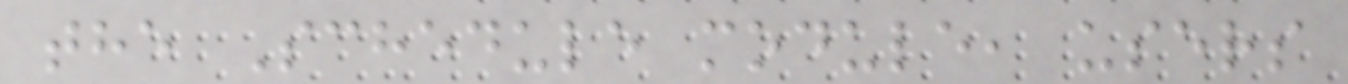the Schedule module, users
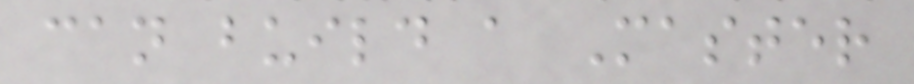can build a Master
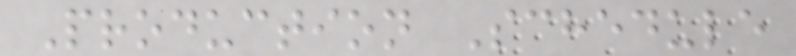Production Schedule
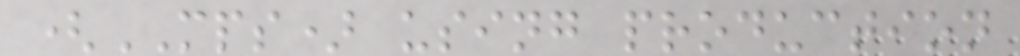(MPS) using production
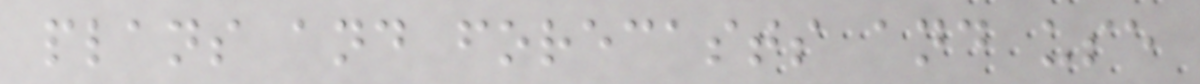plans and forecasts and use
